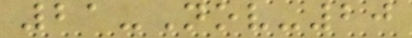21-Nov-20
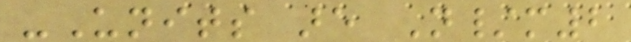-Units are N/m2
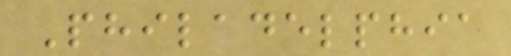Philadelphia
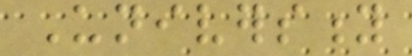University
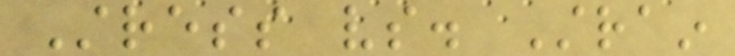Stress vs. Strain
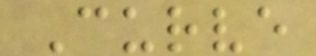Curve
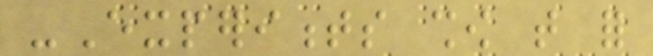-Experiments show that for
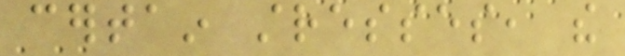certain stresses, the
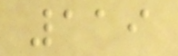119
